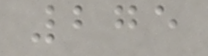275
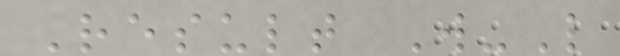Result W-L
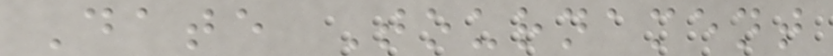Date Tournament
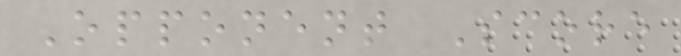Opponent Score
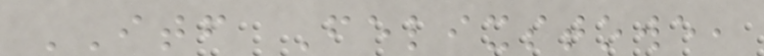ITF Felixstowe,
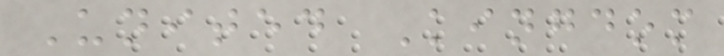United Kingdom
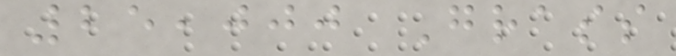25,000 Grass
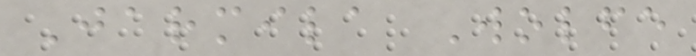Jarmila Wolfe
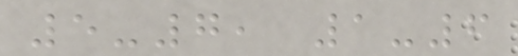5-7, 1-6
